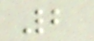2
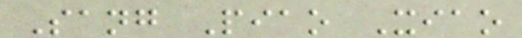Sang Piao Xiao
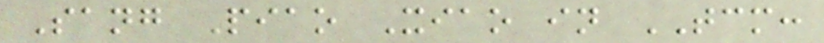Sang Piao Xiao in TCM:
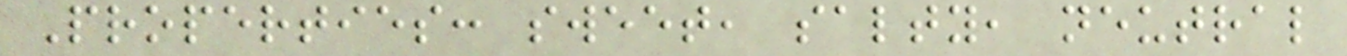Properties: sweet, salty, neutral
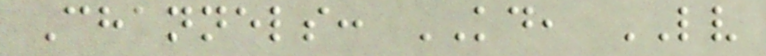Channels: KD, LV
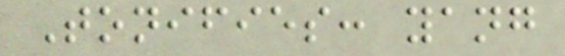Tonifies: yang
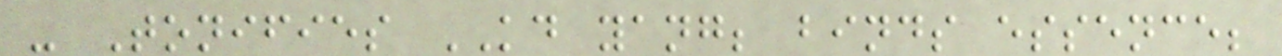- Tonifies KD yang; binds essence;
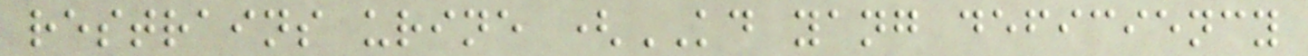restrains urine (KD yang deficiency
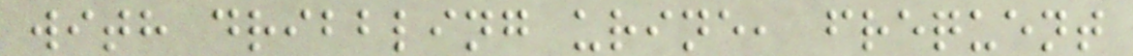with dribbling urine, frequent
